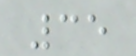35
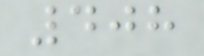408
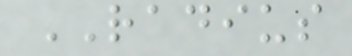RADIUS
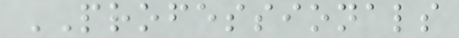PROFESSIONALS
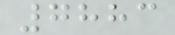7883
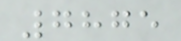7875
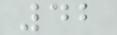42
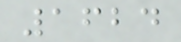1624
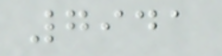7941
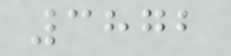3872
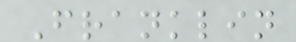Franklin
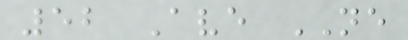52 Ave NE
